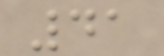41
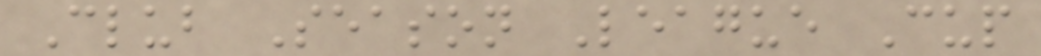Club Season League Cup
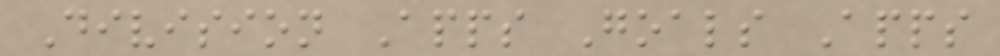Division Apps Goals Apps
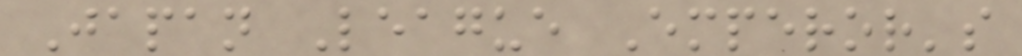Japan League Emperor's
